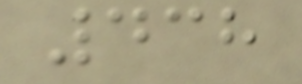438
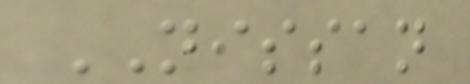NISSAN
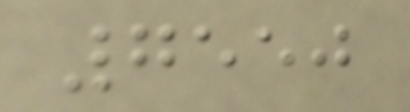7550
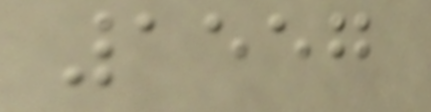1557
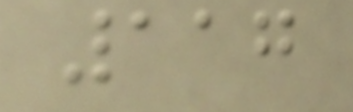117
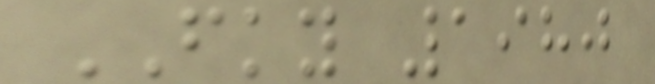FKY 1980
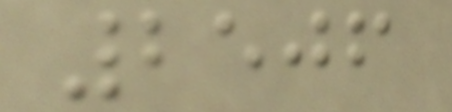2506
